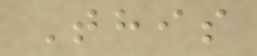This
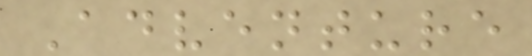Adventure
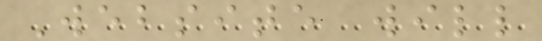Website will
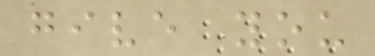give you
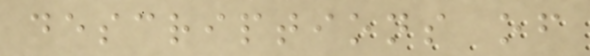descriptions of
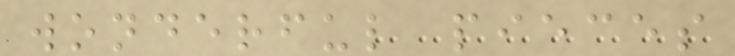wonderful pieces
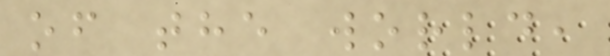of the world,
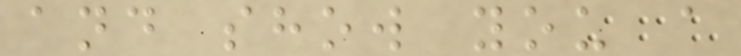and show you a
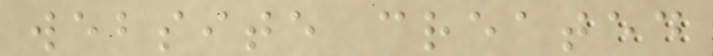website created
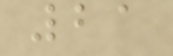21
